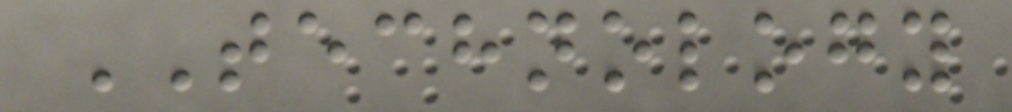TECHNOLOGY
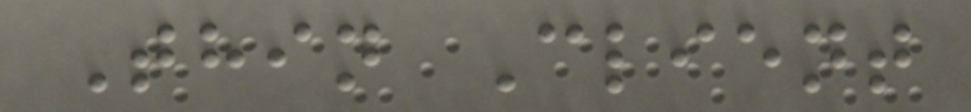Thin Client
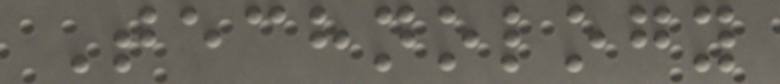Technology
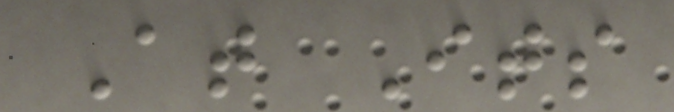At Its
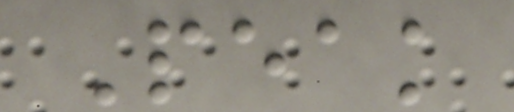Peak
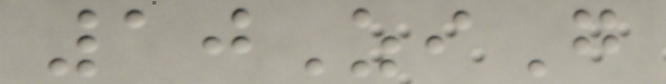10ZiG
